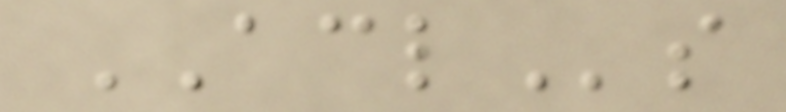ACLs
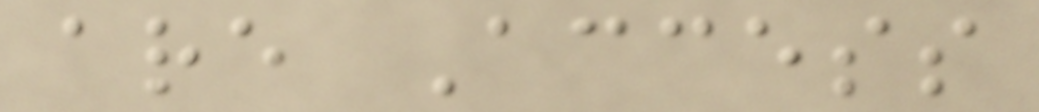are Access
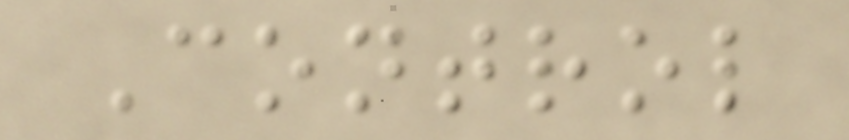Control
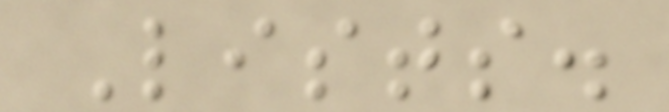Lists.
